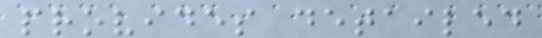provides detailed
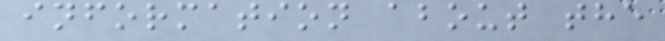information about the
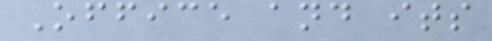Office and its
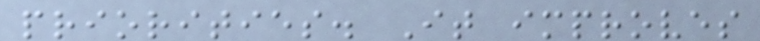priorities. It improves
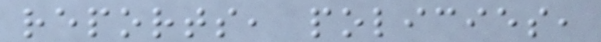reports, policies,
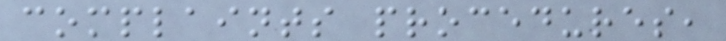complaints procedures,
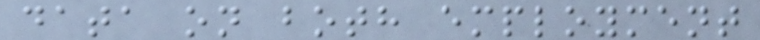data on both employment
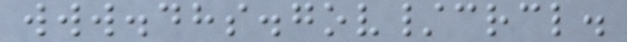www.dhs.gov/crcl.
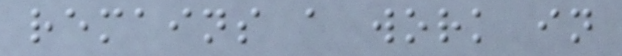remains a work in
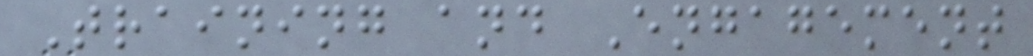Training and Engagement
